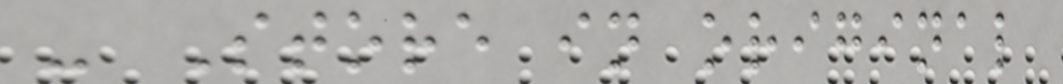- Store in original
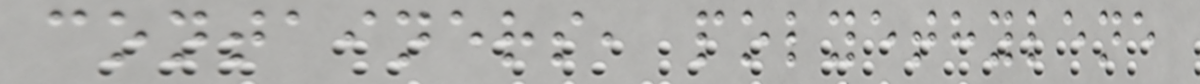containers, polyethylene
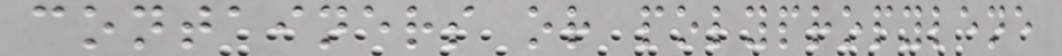containers or polypropylene
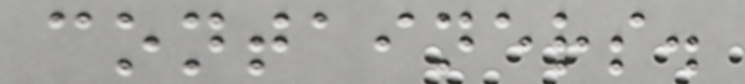containers.
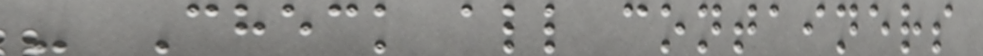- Check all containers
